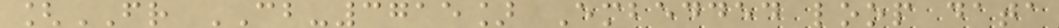[FR CB-3715] Embedded loop data
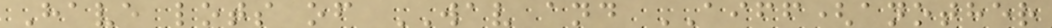Have lots of WAV and AIFF(another
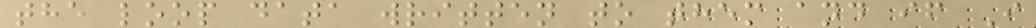the loop data written to them and if I
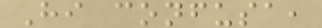Hi confusa,
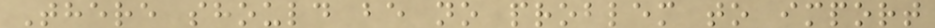There should be no problem to import
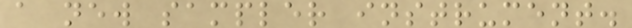a new sampler instrument.
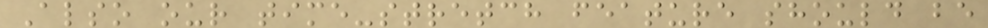Also our time-stretch feature should be
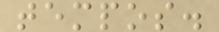tempos.
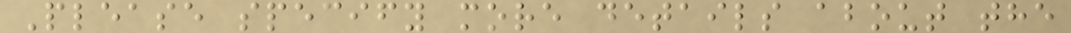Please specify more details about the
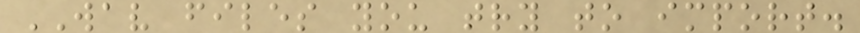WAV files you try to import.
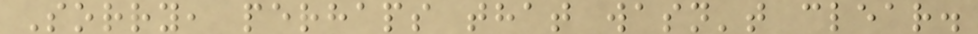Sorry, perhaps that wasn't clear.
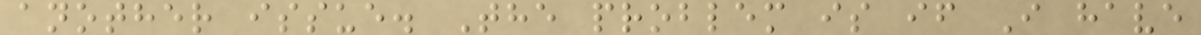another issue. The problem is if I have
